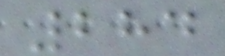284
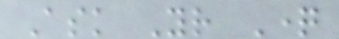Ask Your Question
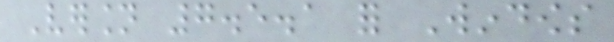Version 7.5.1 for Windows
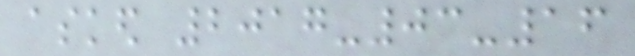asked 2017-03-16
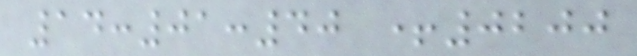14:01:40 +0200
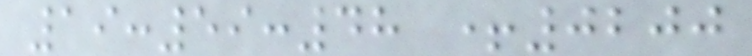19:59:48 +0200
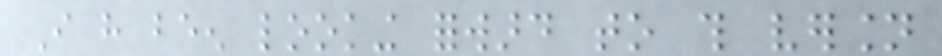I have been looking forward to this version
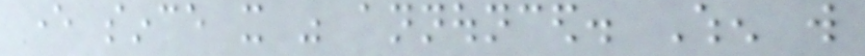ever since it was announced. When will
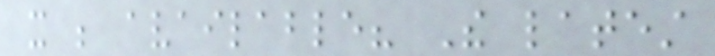it be available? The latest
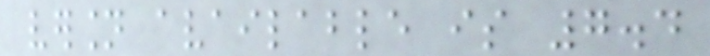version available is 7.4
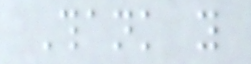Thank you
